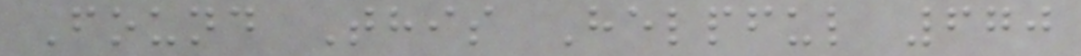Found This Helpful 670
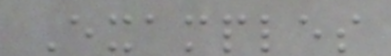Examples
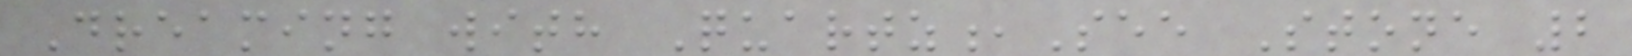Dreaming with Quartz,See Stone 2
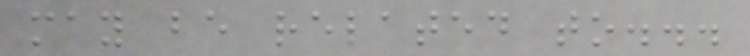may be related to...
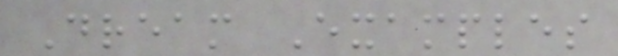Dream Examples
